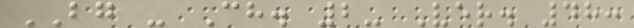BG - Ch. 2- Ver. 48:
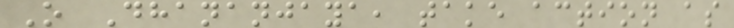O Dhananjaya, take action as
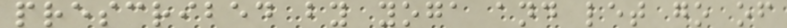prescribed by yoga and let go of
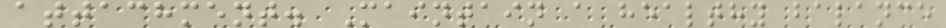attachment. Maintain a healthy balance
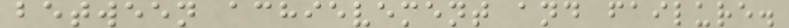between achievement and failure.
